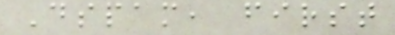Dspam, first
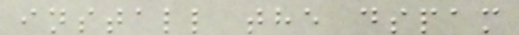install the dspam
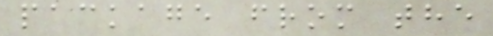package from the
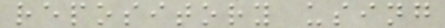repository using
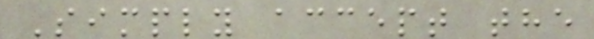Simply accept the
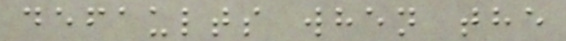defaults when the
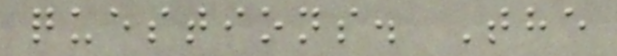questions. The
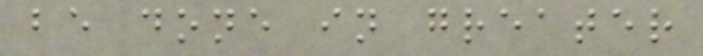be done in greater
